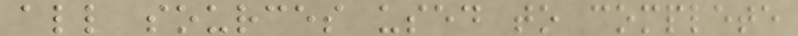all sources used to complete
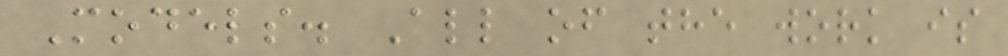Models. All of the work is
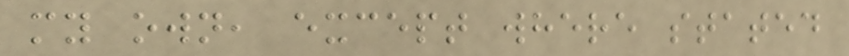my own, except where stated
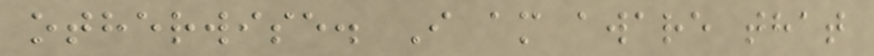otherwise. I am aware that
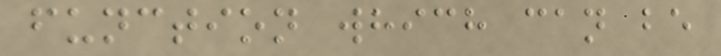function which can be
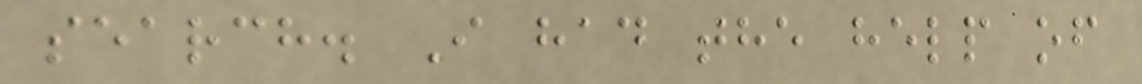search. I had the help of
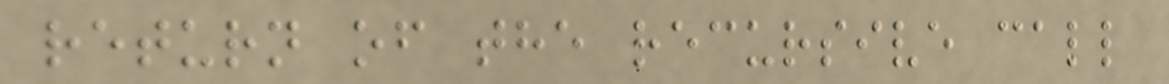return of the recursive call
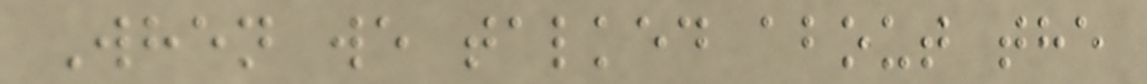When we talked about the
